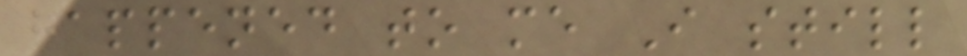happened to me I still
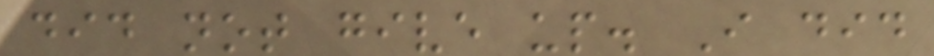did not give up. I did
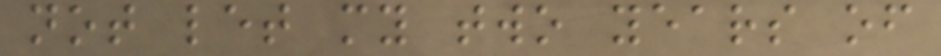not let my two years of
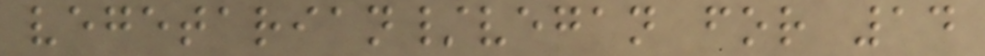vegetarian/vegan for 14
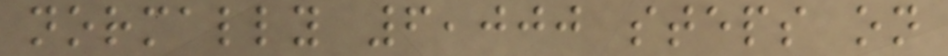normally 6,000 steps on
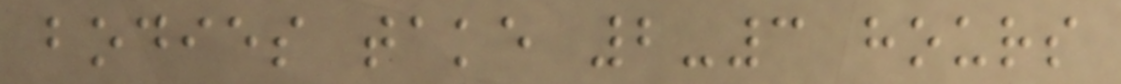bodies take 2-3 hours
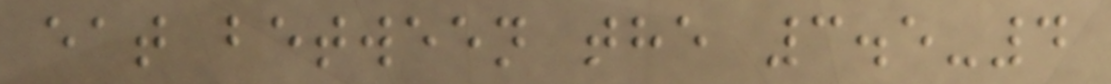eat between the 3.5-4
